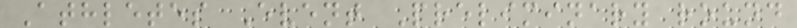Athletes Event Preliminary round
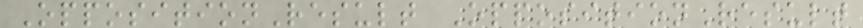OppositionResult OppositionResult
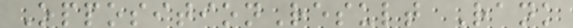OppositionResult Rank
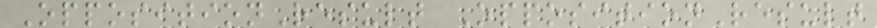OppositionResult OppositionResult
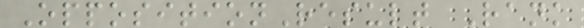OppositionResult Rank
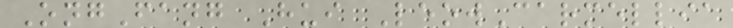OngFang Hui LeowCarmellia
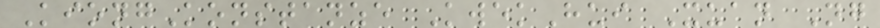KiongKonstanze KwekHui Xuan Ng
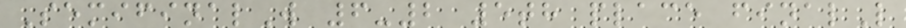SemifinalW 6-2 5th place finalL
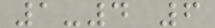1-4 6
